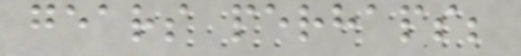gears perhaps;
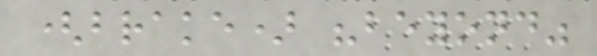(brake) "beyond"
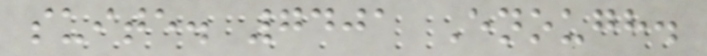suite. 7401 Enough.
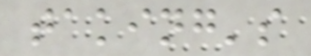taking's
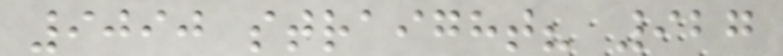9090 straight? 927
